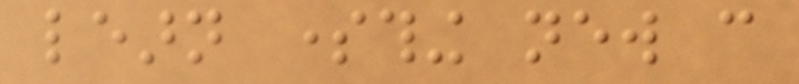learn something new can
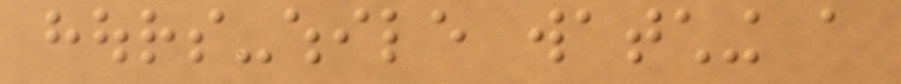hours-while watching a
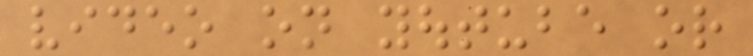video on youtube or
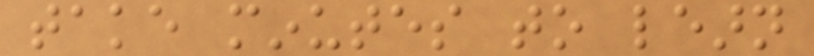take minutes to learn
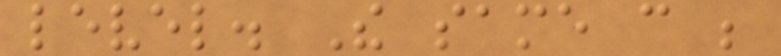level. The same can be
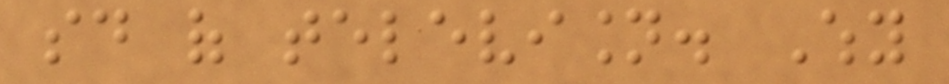said of television. Why
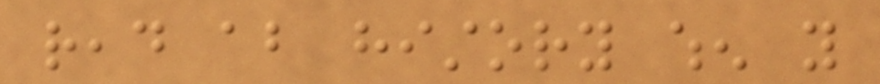read about history when you
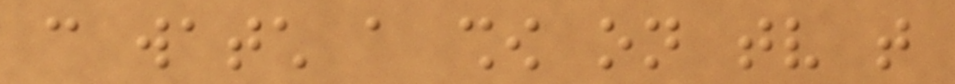can watch a show on tv that
